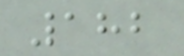182
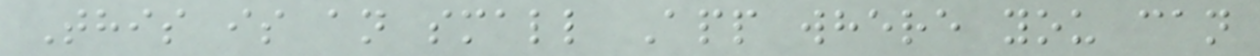This is an small App where you can
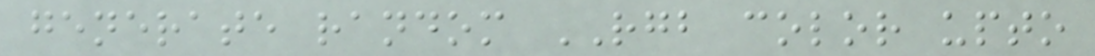generate random RGB color upto
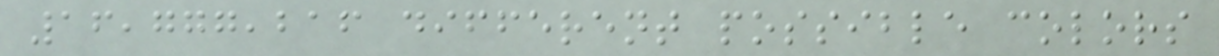16,777,216 different possible colors
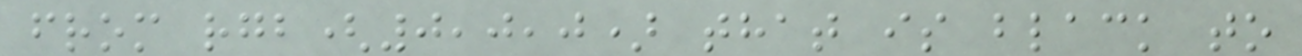from rgb(0,0,0) that is black to
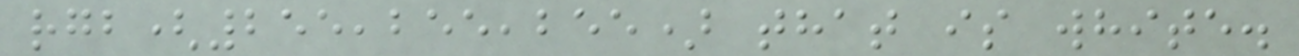rgb(255,255,255) that is white.
